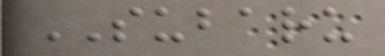SUBARU
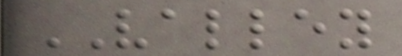VALLEY
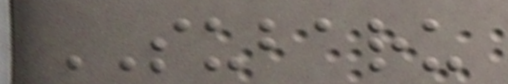SUBARU
